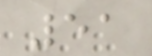51
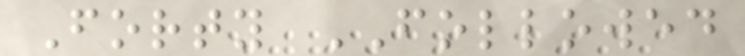Forty FOLLOWED
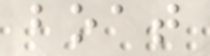boat
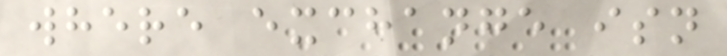where exchange isn
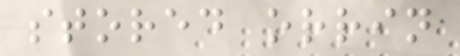stored orrin
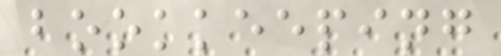bookkeeping
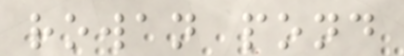rowan pond
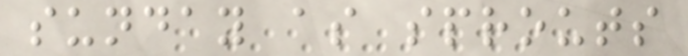sunday as sprouts
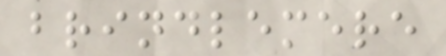brindlemere
